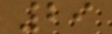29
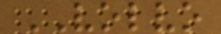VOLVO
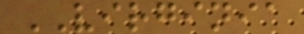VIRGINIA
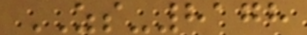ZS-8178
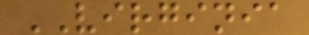VIRGINIA
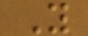Y
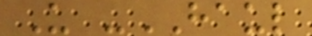U -HAUL
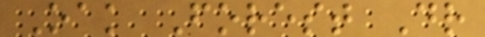Oak Forest Dr
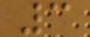3
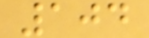104
